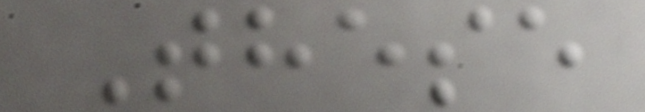These
